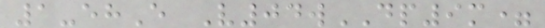1-ehE V04wDP9m=
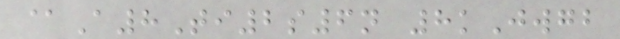@A8Ti2s6n 8kJwgb
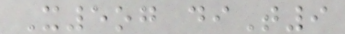X5og diT9
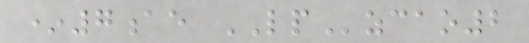*7ae LPzcao2
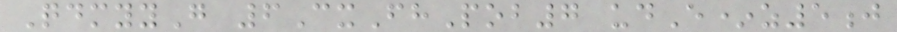QdmyyG 6CxFhPob7 udE*z5j
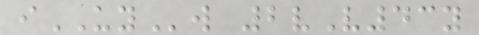iUYw 2vV43y
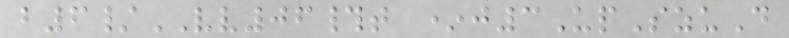b6/VV06#t *j3UpSzuD
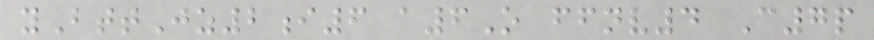yBttJz2i6 a6O ffnv4 C7p
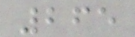265
